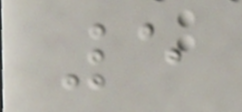5
